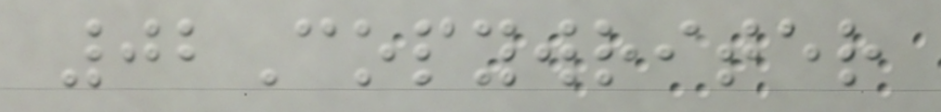02Copywriter
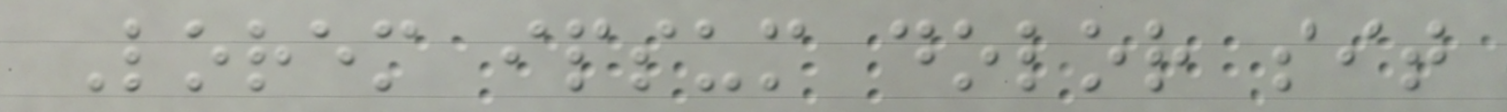Lorem ipsum dolor sit
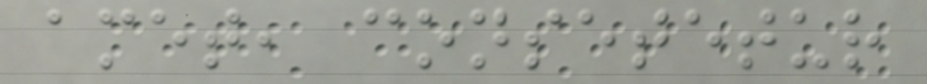amet, consetetur
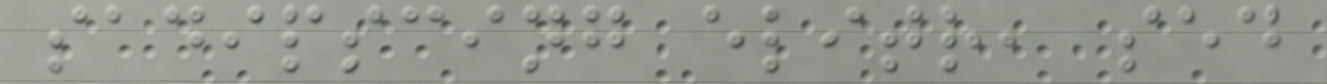sadipscing elitr, sed
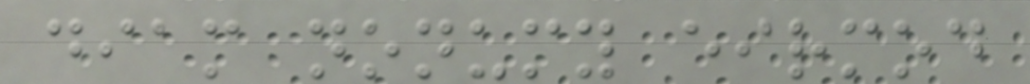diam nonumy eirmod
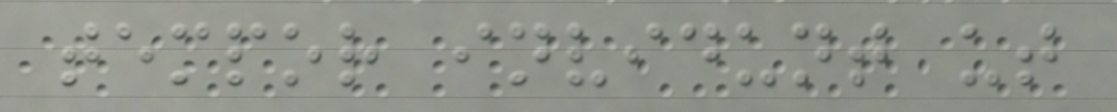tempor invidunt ut
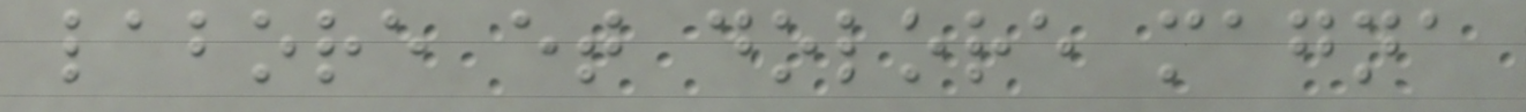labore et dolore magna
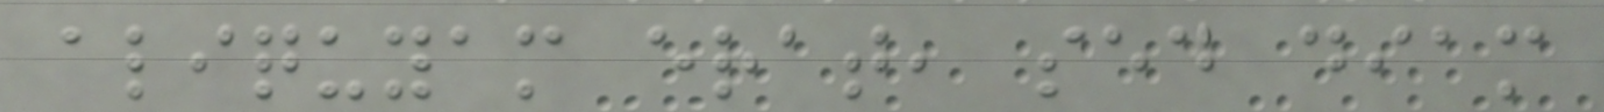aliquyam erat, sed diam
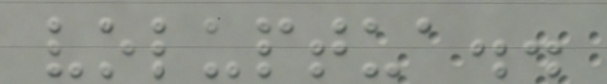voluptua..
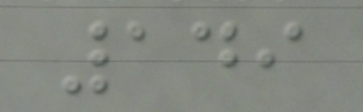149
